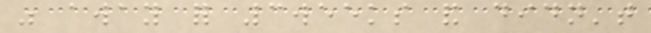was away for 3weeks and didn't
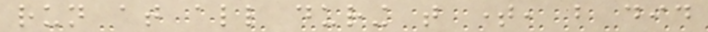run at all during that time, but did
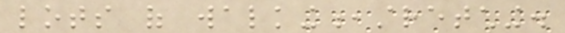lots of walking,stretching.
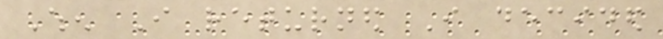When I returned I decided
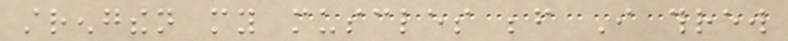strengthen my muscles before I threw
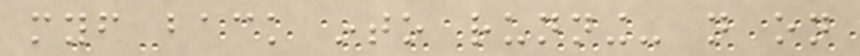myself back into running- not on
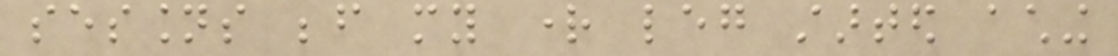sessions before my right leg started aching
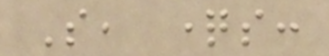So, questions:
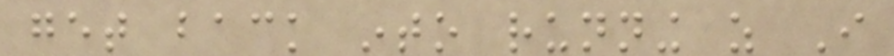get back into running as I
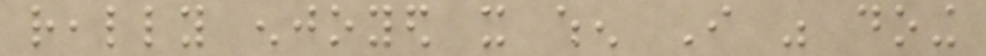really enjoyed it when I was doing
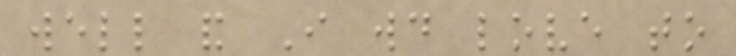well and I would love to
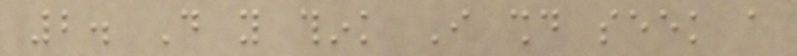2. Do you think I should seek a
